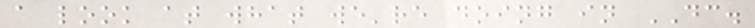a look at what we're doing in DC.
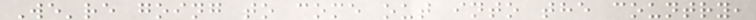We're going to come out into the country,
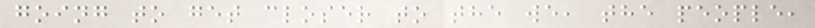going to get closer to the we, the people,
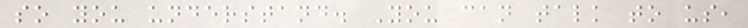so you understand. You can talk to us,
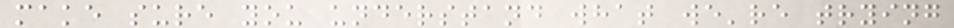make sure you understand what we're trying
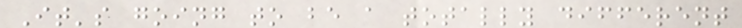It's going to be a totally different
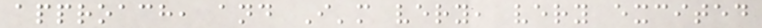approach, and I'm very, very excited
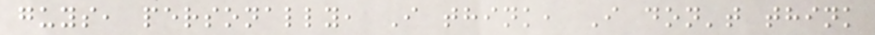guys, personally, I think, I don't think
